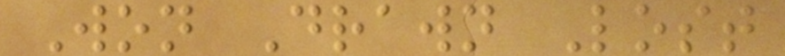Won Drawn Lost
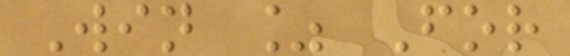Win % For
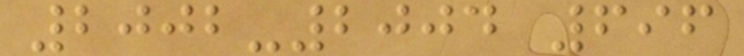2002-2004 696
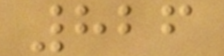826
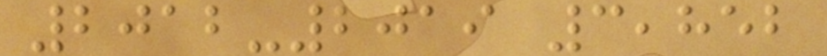2012-2019 3,852
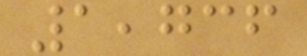1,736
